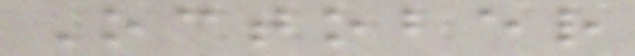October
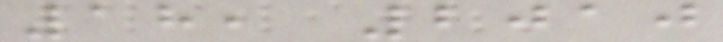18, 2010
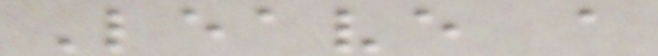Leave a
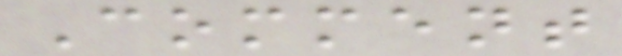Comment
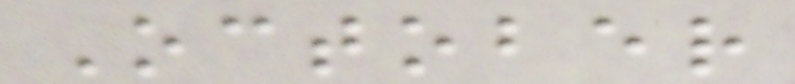October
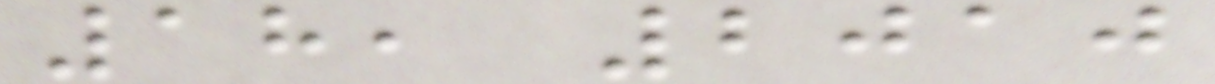18, 2010
